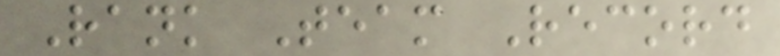Rank Team Record
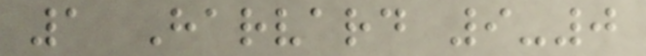1 Harvard 9-0
